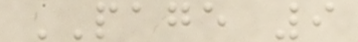PAGE 9
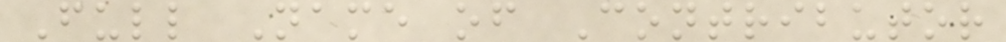Full Name of Contributor
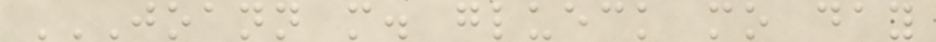JOANN M. GLUECK MO DAY
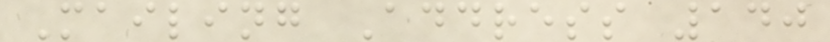Mailing Address 140
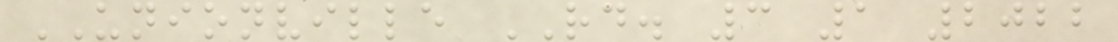UNIONVILLE RD. 3 1 2022
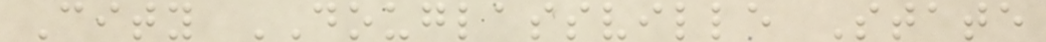City DOUGLASSVILLE State
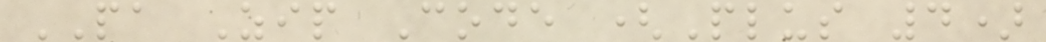PA Zip Code (Plus 4)
